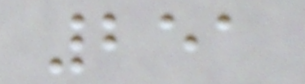251
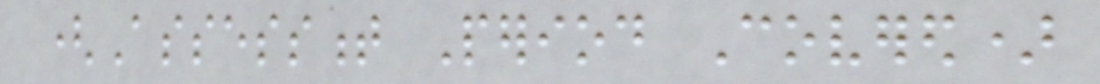(Assessment Period Covered)
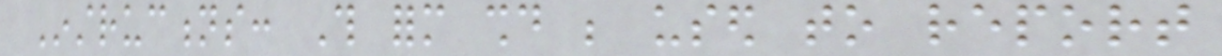Instructions: This form should be used to report
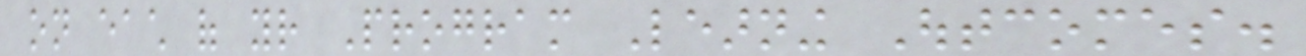on each of your Program Learning Outcomes.
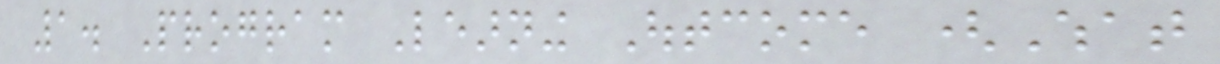1. Program Learning Outcome (What
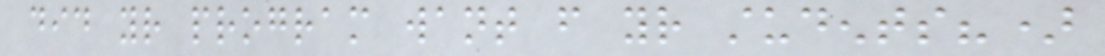did your program want from your students?)
